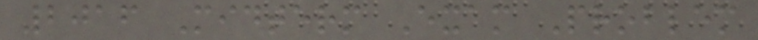2016 Midterm Exam Problem
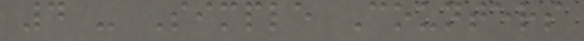4 - Simple Counters
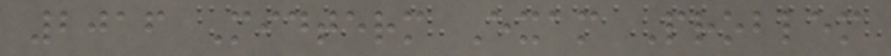2016 Midterm Exam Problem
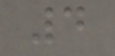4
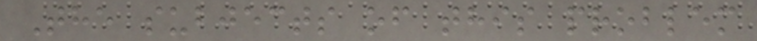The subjects of this problem
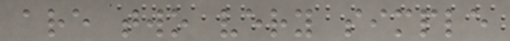are two very simple
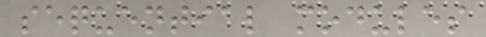sequential modules
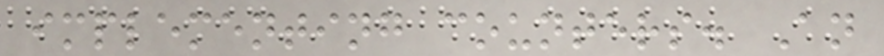implementing counters. An
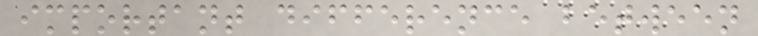important difference between
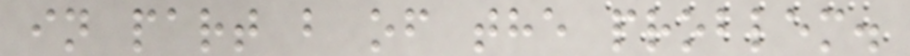in part b of the problem.
